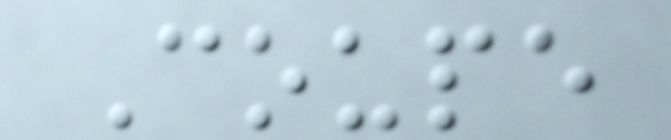Coupe
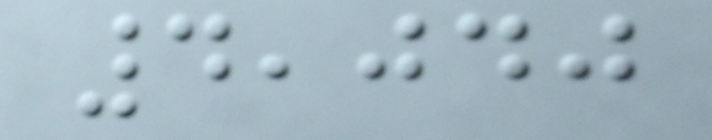4,040
